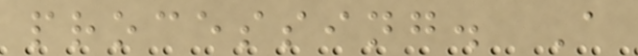processing. A
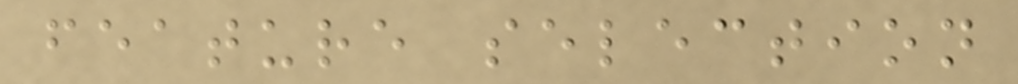feature selection
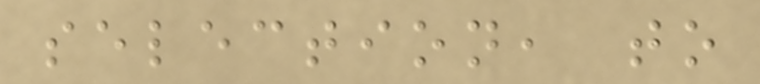selection, to
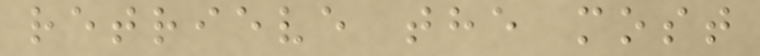retrieve the most
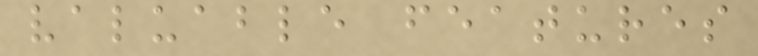valuable features
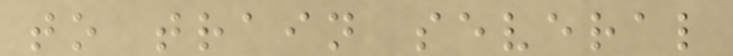to train several
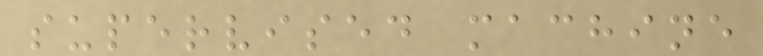supervised machine
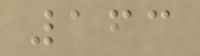163
